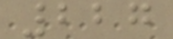227
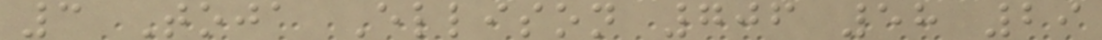3 Toja Ellison 706 58 29
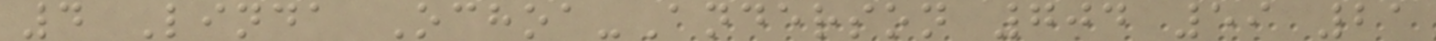4 Linda Ochoa-Anderson 704 59 21
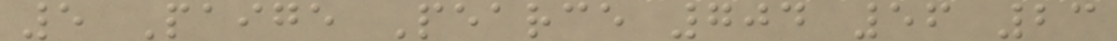5 Paige Pearce 704 56 23
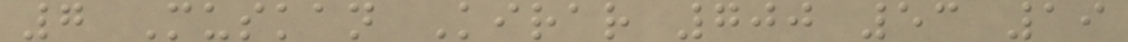7 Muskan Kirar 700 53 19
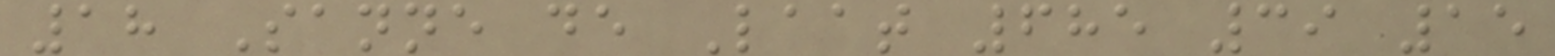18 Sanne de Laat 685 39 15
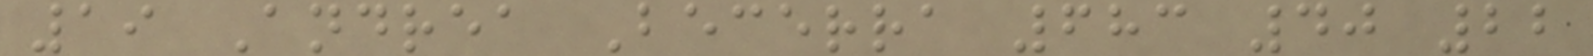19 Andrea Becerra 683 40 22
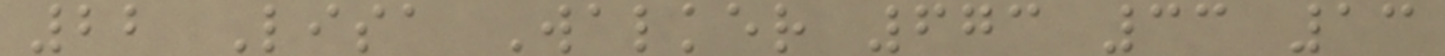22 Lisa Walker 673 33 13
